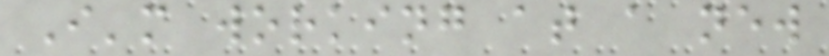I'm working at a new
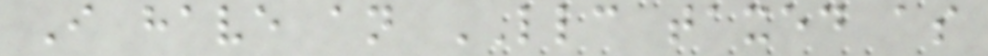I have an LLC taxed as
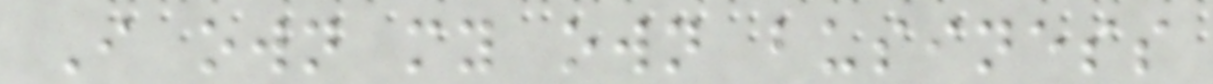I own my own business
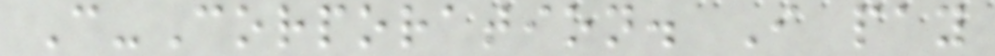C-Corporation. I pay
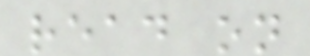read on
